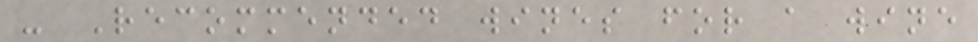- Recommended wines for a wine
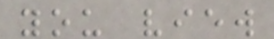you view
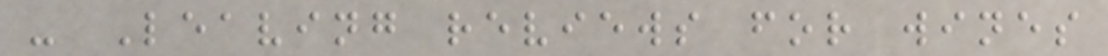- Leaving reviews for wines
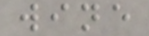wine
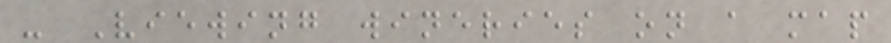- Viewing wineries on a map
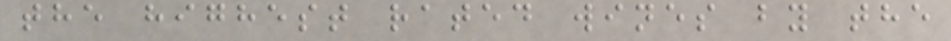the highest rated wines by the
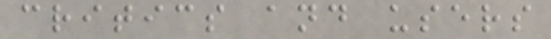critics and users
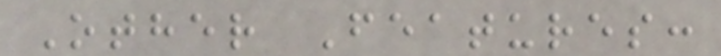Other Features:
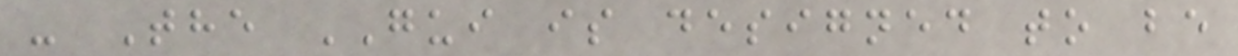- The GUI is designed to be
